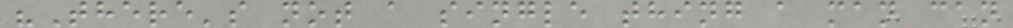"There's not a single thing a man can
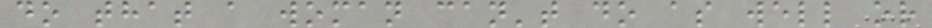do that a woman can't do as well or
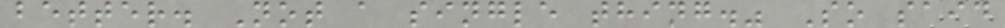better. Not a single thing." So said
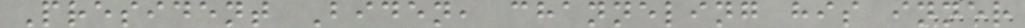President Biden, channeling his inner
